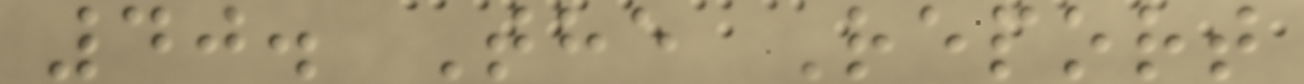40. The Report
